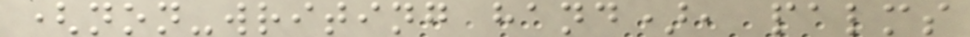(non-writing hand), palms
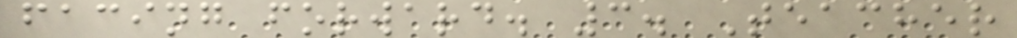facing forward. 3. Teacher
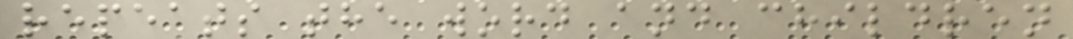repeats the word and children
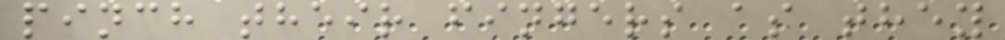pinch their fingers as they
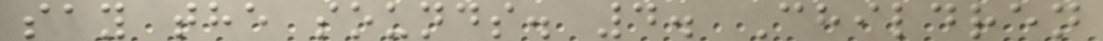say the sounds. 4. Children
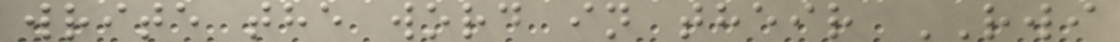write the word in their RWI
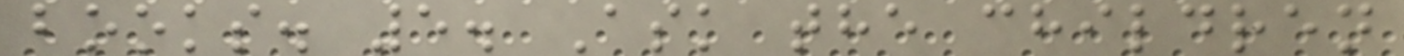books. 5. Ask the children
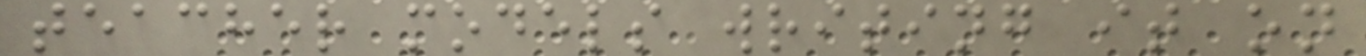teacher models writing it on
